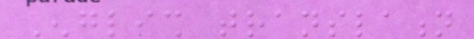English translation
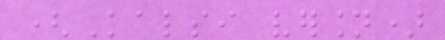(Kalsi version)
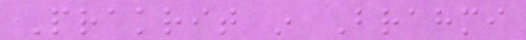Prakrit in Brahmi
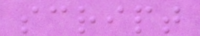script
